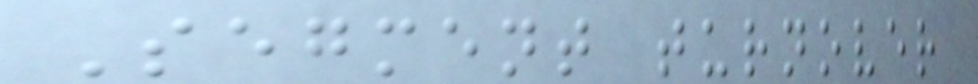Segment turnover
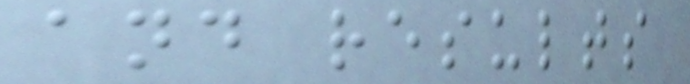and results
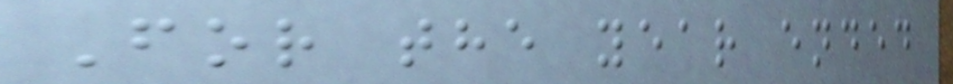For the year ended
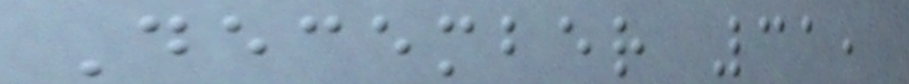December 31,
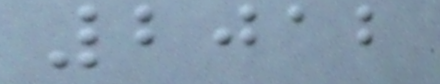2012
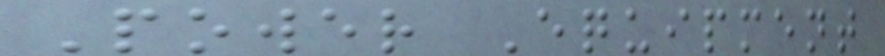Power Equipment
